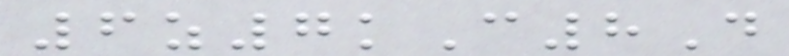6z7kC8D
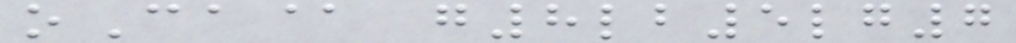oCa@ g8lb5lg7
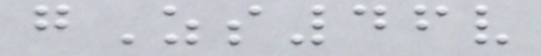gZs46v
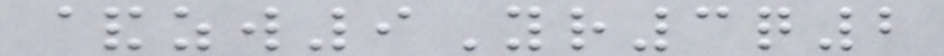&zw9Yr3q2
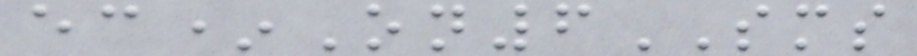ec*On6SMS
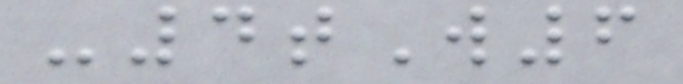-4tW6
